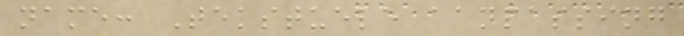name: Tekstuele aanpassing
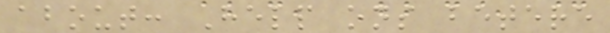about: Help ons betere
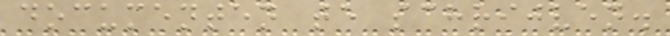documenten te schrijven.
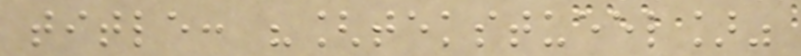title: "[tekstueel]"
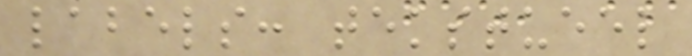labels: tekstueel
